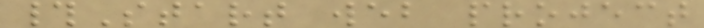#Start web project
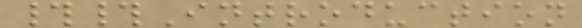##Introduction
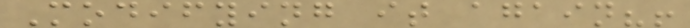Modifying it again?!
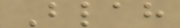Blah
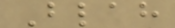Blah
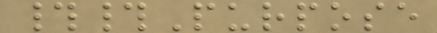##Purpose
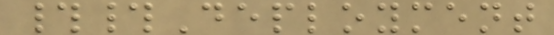##Deployment
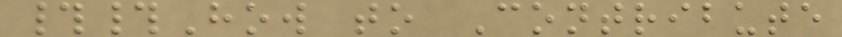##How to Contribute
